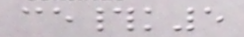ce#k5
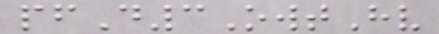pfD3OwtHv
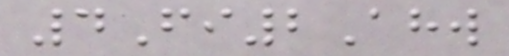4Fi2Ahw
